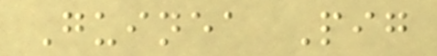Guinea Pig
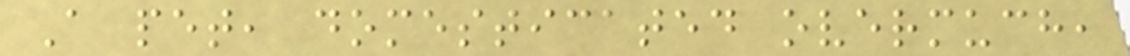A pet, domesticated overmuch,
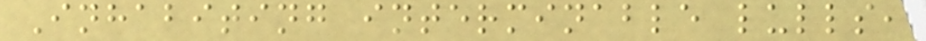Inhabiting interminable lulls,
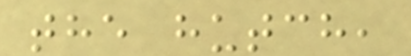the hutch,
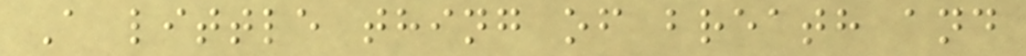A little thing of breath and
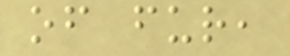of fur,
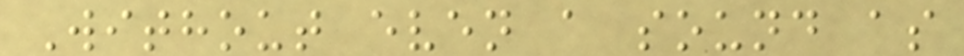Without even a sound as
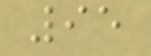95
